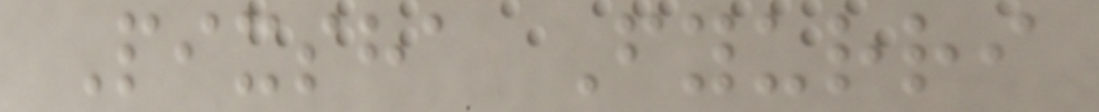Pixsha Fyurri
